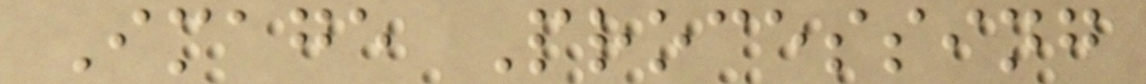Image Processing
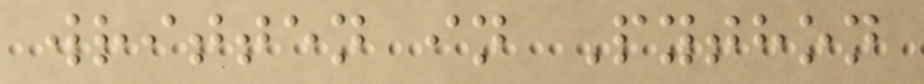written in Python
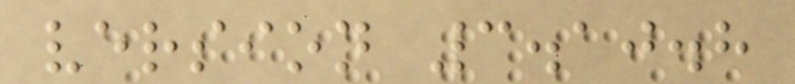version 3.10.8
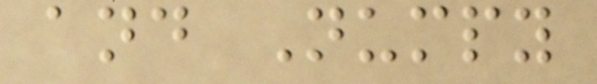and Numpy
